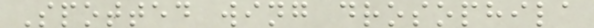Spotted wing drosophila
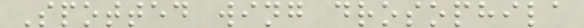Spotted wing drosophila
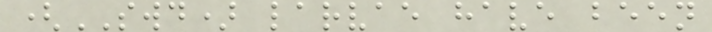(SWD) larvae have been
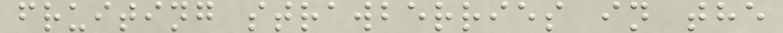fruiting strawberries in the
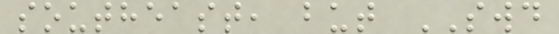southeast, but SWD
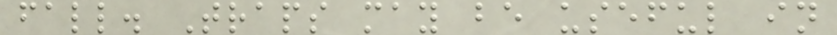fall. Traps may be useful in
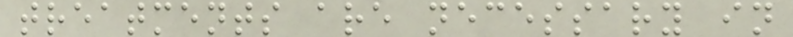treatments are necessary in
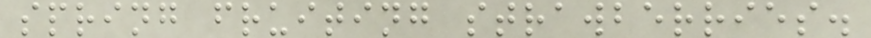spring fruiting strawberries.
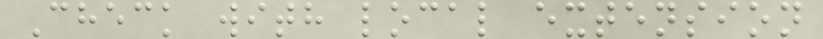Check with local extension
